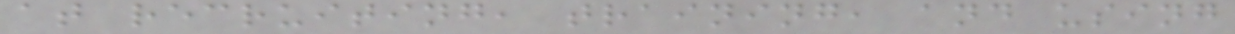at recruiting, training, and using
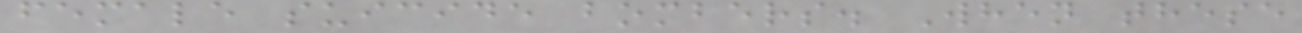female suicide bombers. When these
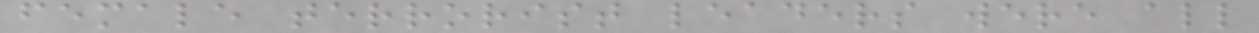female terrorist leaders were all
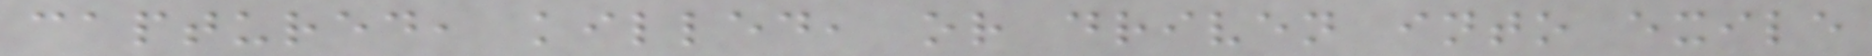captured, killed, or driven into exile
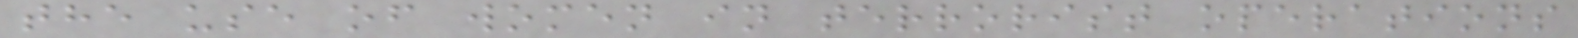the use of women in terrorist operations
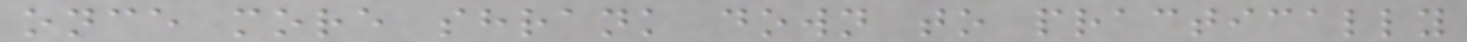once more shrank down to practically
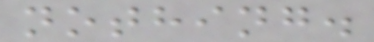nothing.
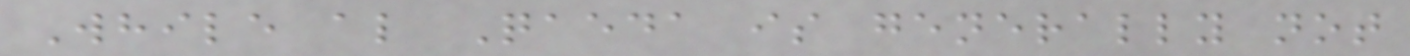While al Qaeda is generally not
